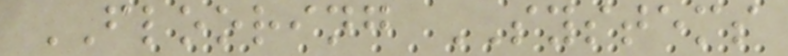FLOORING SYSTEMS
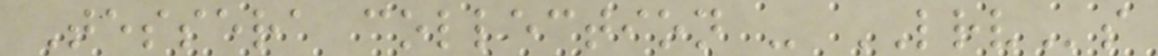Tessera collection - LRVs
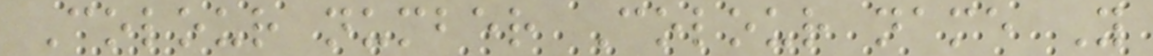Colour number Colour name Y
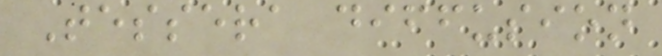Tessera diffusion
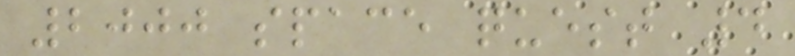2000 space quest 4
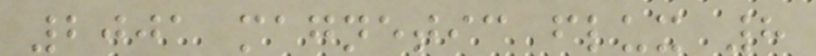2001 magnetic flux 8
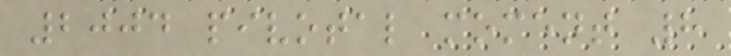2004 pivotal moment 8
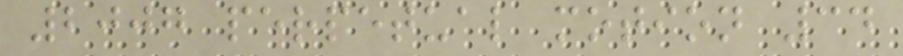2007 perpetual motion 34
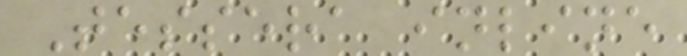Tessera inline
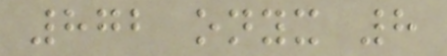872 onyx 8
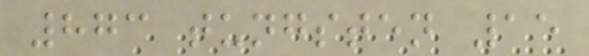873 tungsten 15
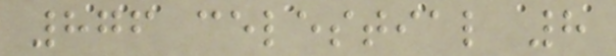876 celestial 8
